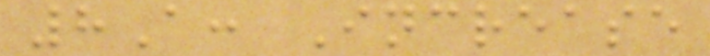8A: Increase
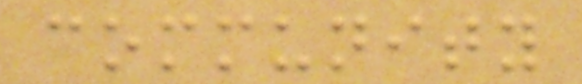community
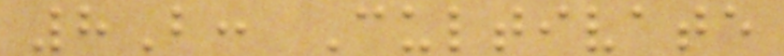8B: Cultivate
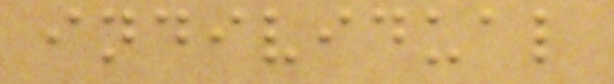individual
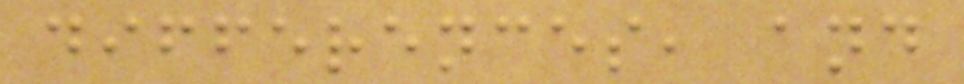differences, and
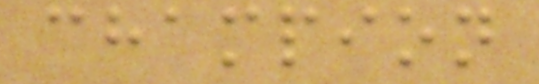champion
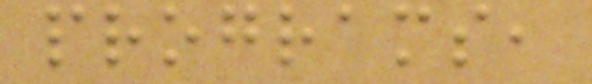programs,
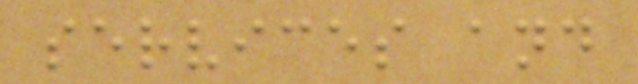services and
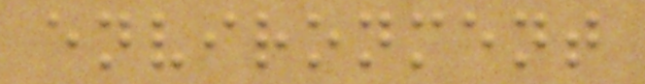environment
